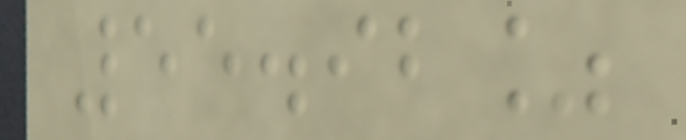55.92%
